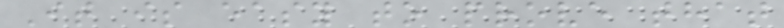It is easy to prove that
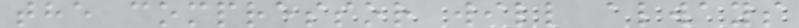the compressor will always
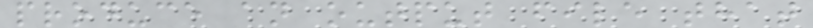produce an output file that
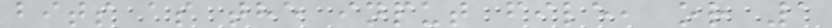bits as the input file, or 1
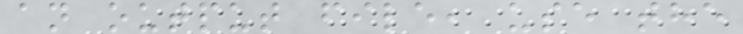an output file, use the
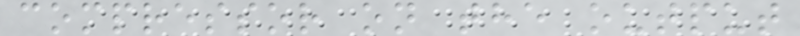compressor on the output
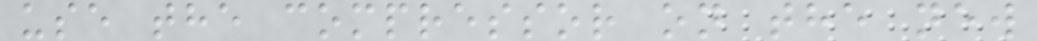use the compressor on the new
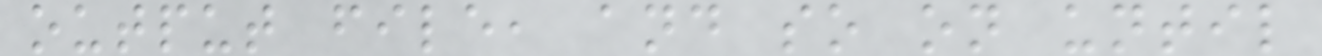output file, and so on until
